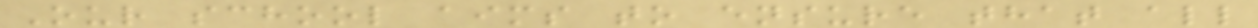Our school aims to ensure that all
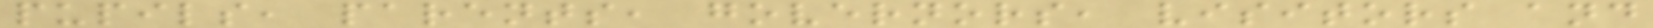pupils, parents, governors, visitors and
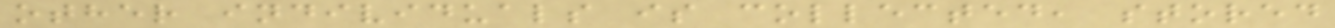other individuals is collected, stored
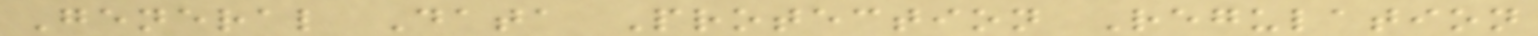General Data Protection Regulation
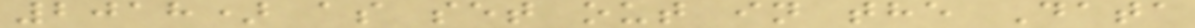2018) as set out in the Data
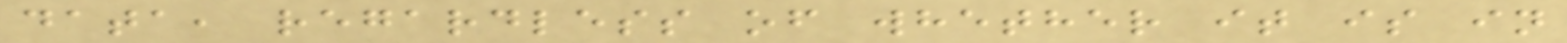data, regardless of whether it is in
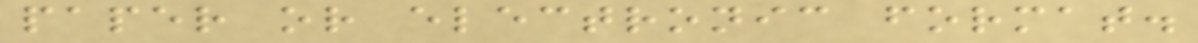paper or electronic format.
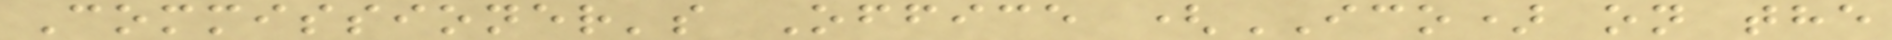Commissioner's Office (ICO) on the
